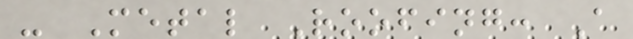- Metal Roofing: A
